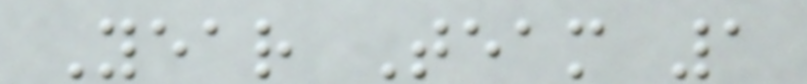Year Team 1
